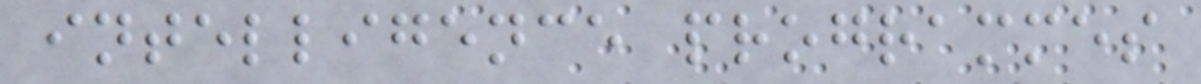intelligence programmes
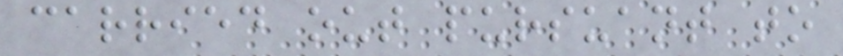carried out pursuant to
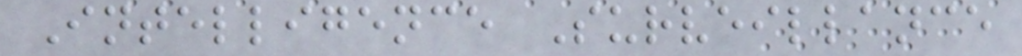Intelligence Surveillance
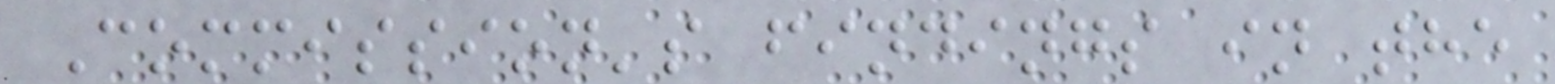Commission's findings in the
